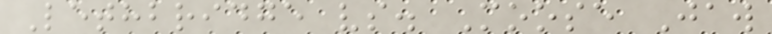Lethbridge vs. Moose Jaw
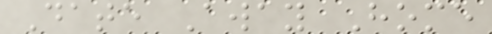Date Away Home
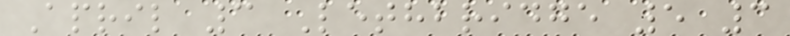April 3 Lethbridge 5 3
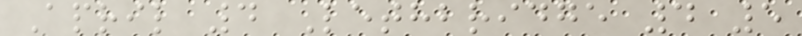April 4 Lethbridge 4 5
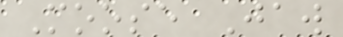Moose Jaw
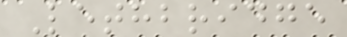Lethbridge
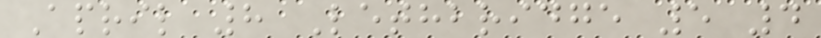April 8 Lethbridge 5 4
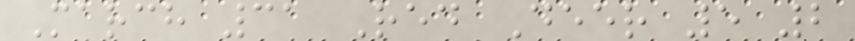March 31 Red Deer 5 2
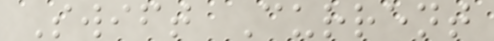Swift Current
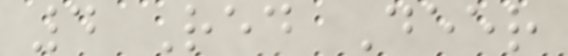4 Red Deer
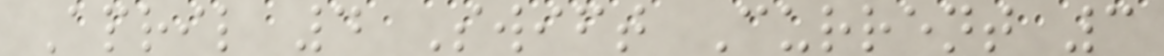April 4 Swift Current 3
